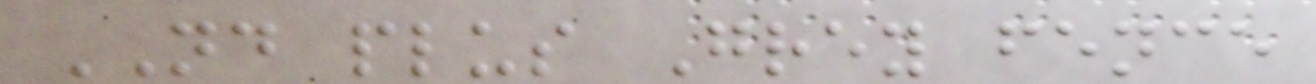ND plus Grey fence
